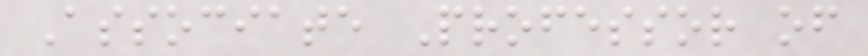Associate Professor of
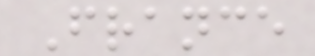France
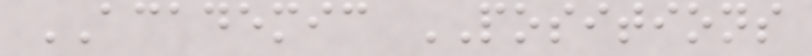ACADEMIC POSITIONS
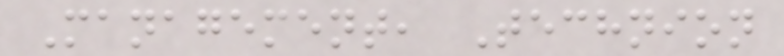Management, Technion
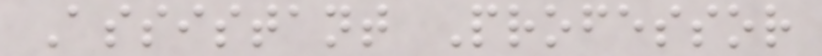Assistant Professor
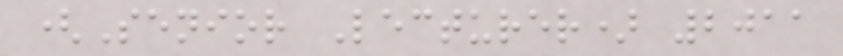(Senior Lecturer) 2011
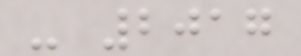- 2017
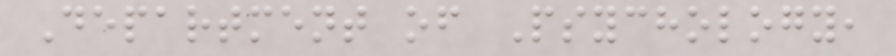Department of Psychology,
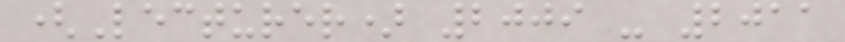(Lecturer) 2009 - 2011
